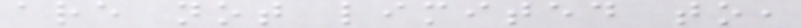are not limited to,
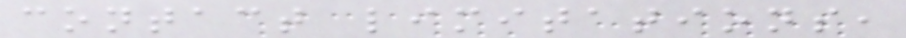contact limitations,
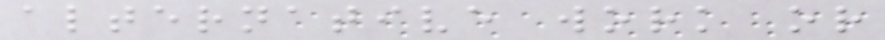alternative work or
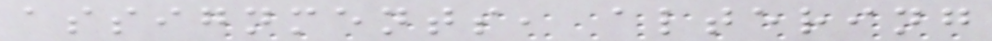assignments, altering
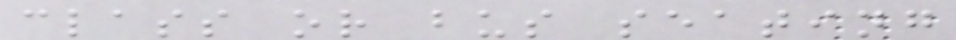class or bus seating
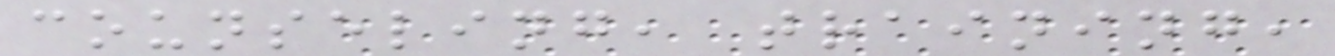counseling, training,
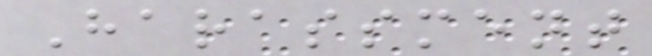Harassment
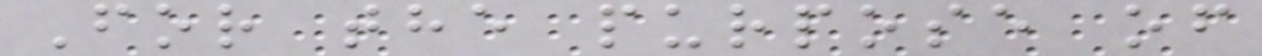For the purpose of
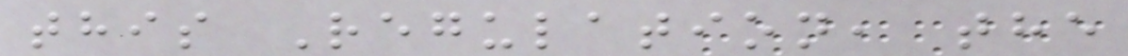this Regulation, the
